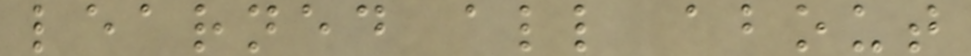learned all about
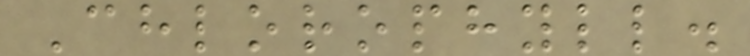Chlorophyll.
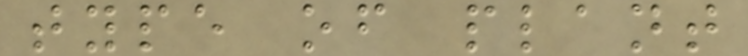type of plant
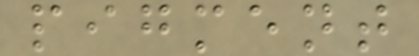pigment
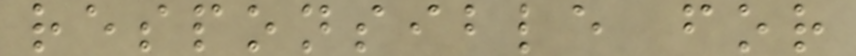responsible for
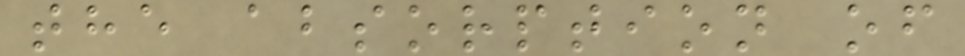the absorption of
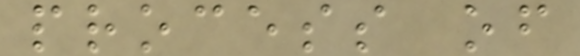process of
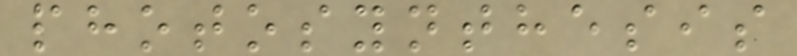photosynthesis
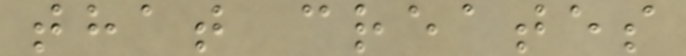that creates
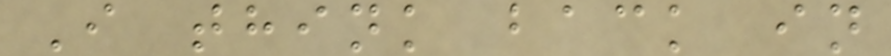I think back in
